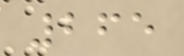265
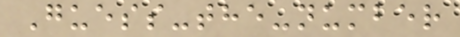Guess-the-number
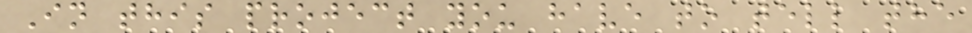In this project you have to tell the
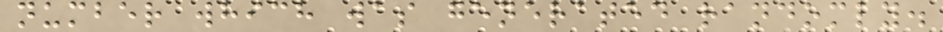number which was generated randomly.
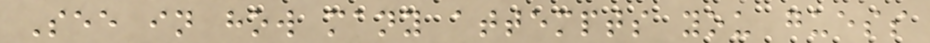See in how many attempts you guess
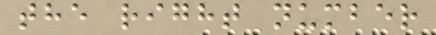the right number
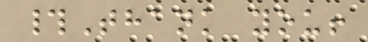#Thank you!
